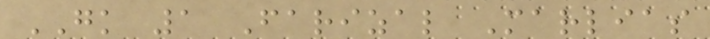GK 1 Farizal Marlias
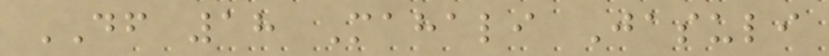DF 18 Mahali Jasuli
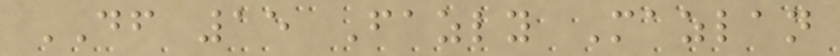DF 15 Fazly Mazlan
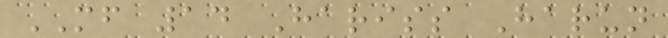MF 14 Hariss Harun
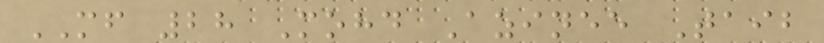MF 28 Mohd Azinee Taib
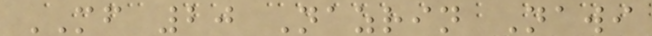MF 20 Nazrin Nawi
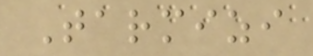Tarmizi
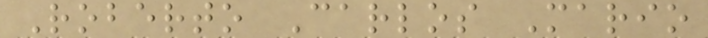Roberto Carlos Mario
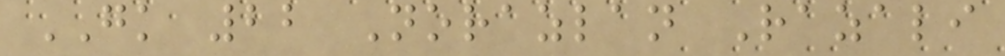GK 22 Norazlan Razali
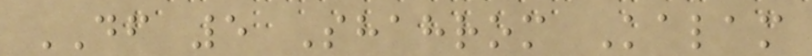DF 5 Shahrom Kalam
